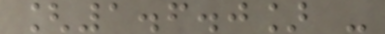[1.6.0] -
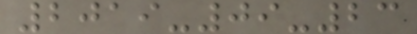2019-09-23
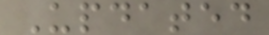Updated
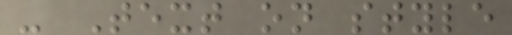- Text on style
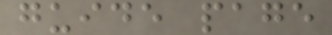guide page
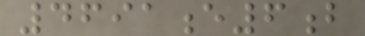4691e6b
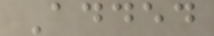Added
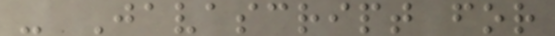- Javascript for
